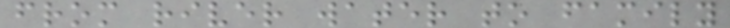from river water to family
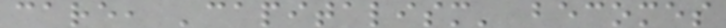care, 'capitalism' becomes
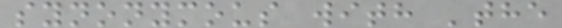synonymous with 'the
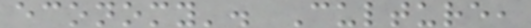economy'. Culture,
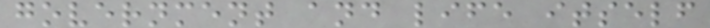government and life itself
